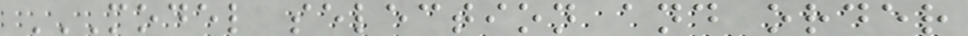MODEL SELECTION AND ORDER
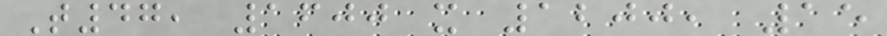T47, 1600 x 1200, 15
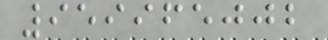959965002
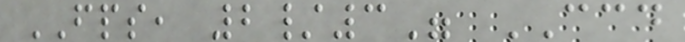FPS, 2/3" CCD
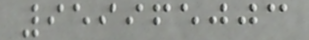959965003
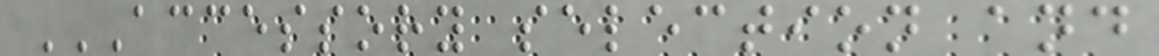ACCESSORY SELECTION AND
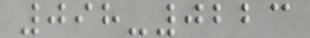098-0223
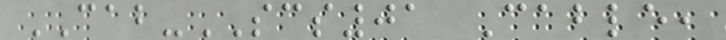CAB-SCS01 Cable,
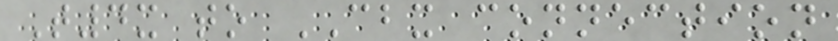T4x to CBX connection
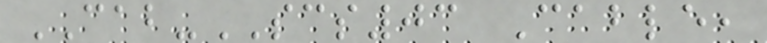CAB-SCS03 Cable,
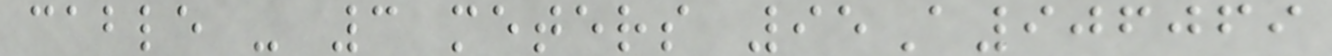cable - 3 meters 95A906069
